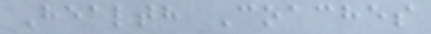Health Coaches
